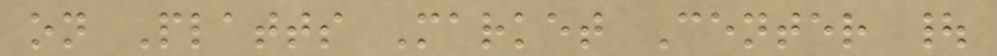on Platts Market Center |
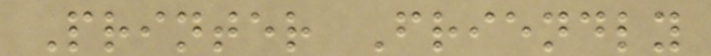Printer Friendly
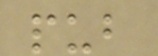pub
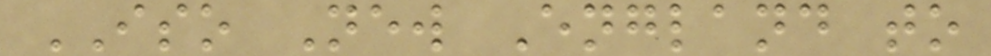ISO New England to
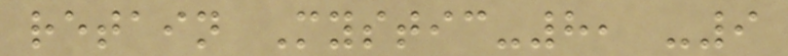retain Mystic-8, -9
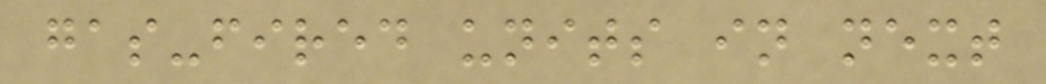gas-fired units in next
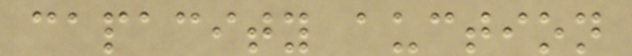capacity auction
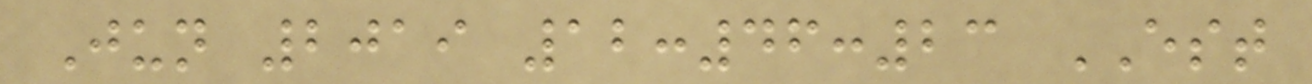Jun 2019 12:46:23 EST
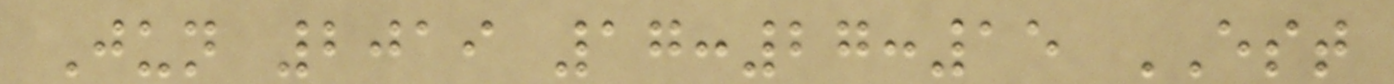Jun 2019 17:27:15 EST
